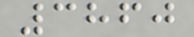3860
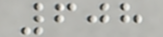608
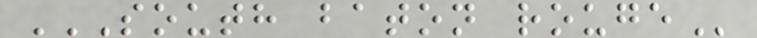SOUTH BATON ROUGE
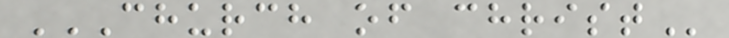CHURCH OF CHRIST
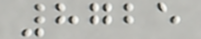8725
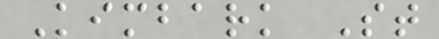Kimbark St
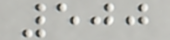500
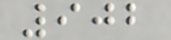902
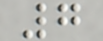7
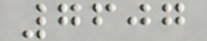7607
